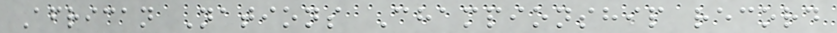African Nations Championship record
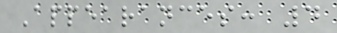Appearances: 4
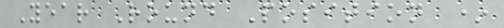Year Round Position *
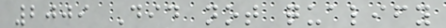2009 Did not qualify
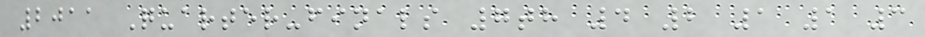2011 Quarter-finals 7th 4 2 1 1 3
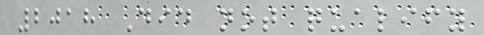2018 Did not qualify
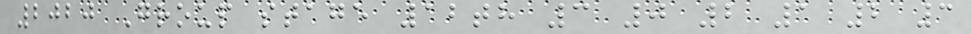2020 Group stage 12th 3 0 2 1 2 3
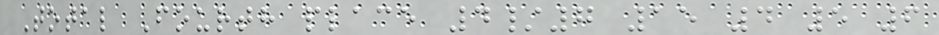Total Fourth place 4/7 15 4 5 6
